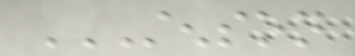STENSON
